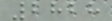2828
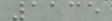1135
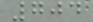704
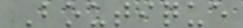Boutique
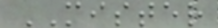MISTER
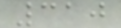310
